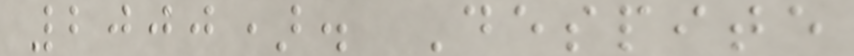2000). Despite
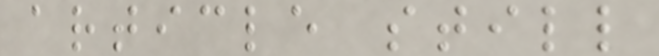article still
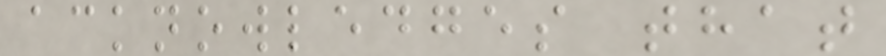acknowledges that
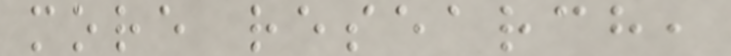more research,
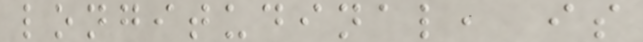longitudinal, is
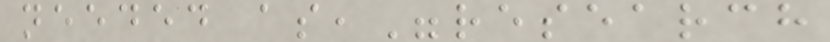needed as,"research
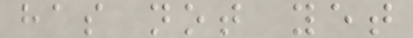has not yet
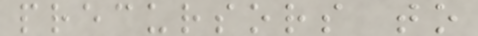precursors to
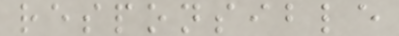responsible
